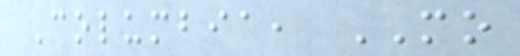Columbia, MO
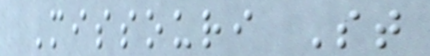Missouri St
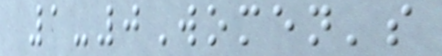1-0Women's
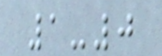1-0
